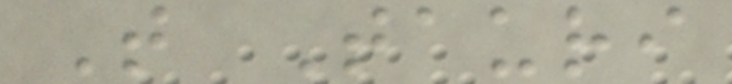T Tauri
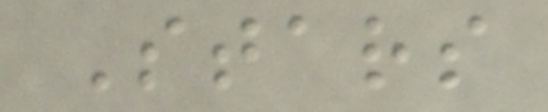Stars
